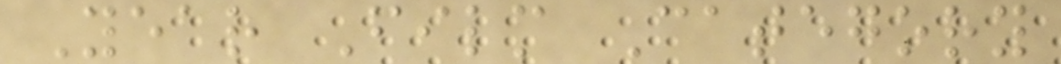Year Film Category
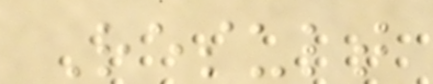Result
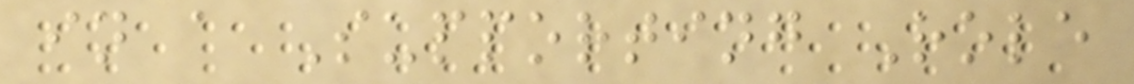in a Supporting Role
